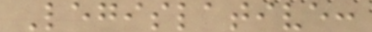Legislative:
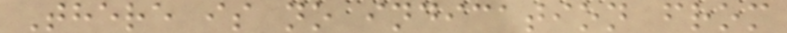There is no indication from
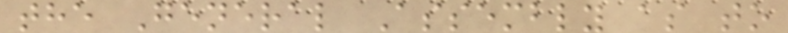the General Assembly as to
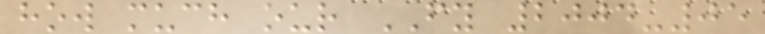how much our FY 2004-05
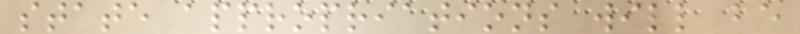state appropriations will be
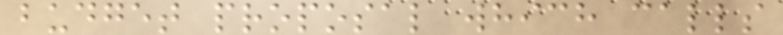budget proposal which calls
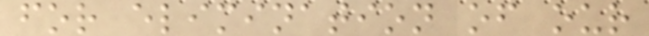for elimination of our
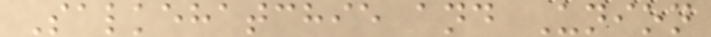Salkehatchie and Union
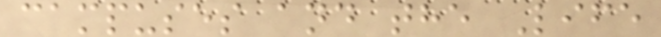campuses and the Life
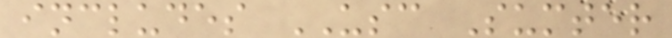includes USC Sumter
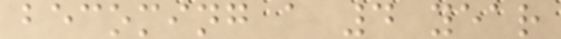becoming a 4 year
